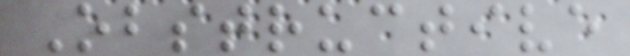Obstructive
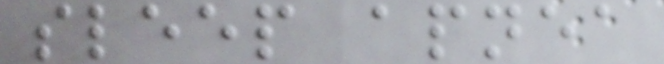sleep apnea
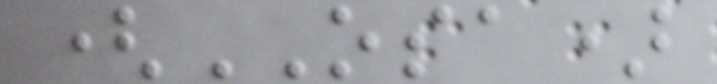(OSA)
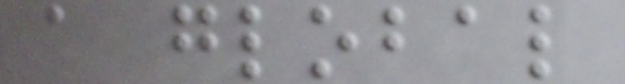a global
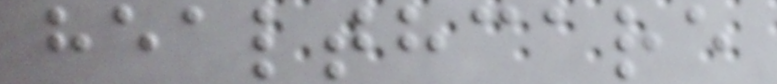healthcare
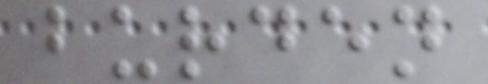burden
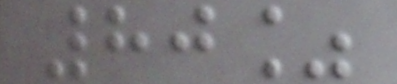80%
